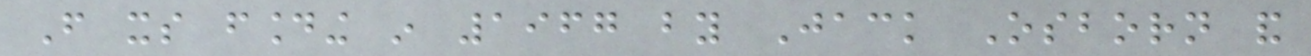From its founding in 1967 by Jack Osborn and
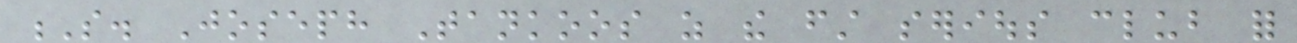S. Joseph Tankoos as the first serious club for
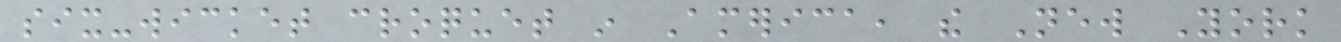six-wicket croquet in America, the New York
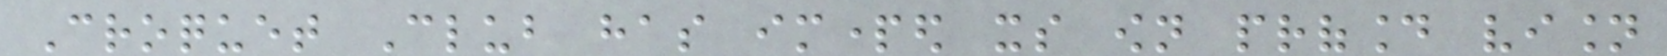Croquet Club has imparted its own profound vision
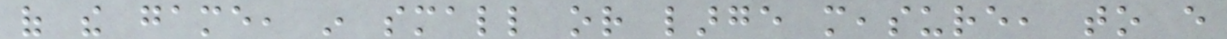of the game, in small or large measure, to every
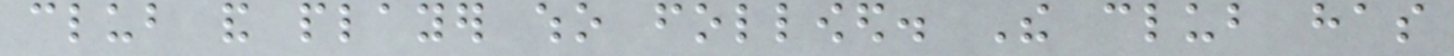club and player who followed. The club has
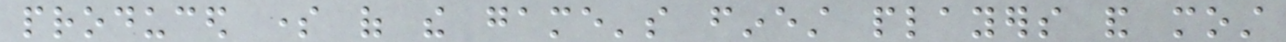produced some of the game's finest players and most
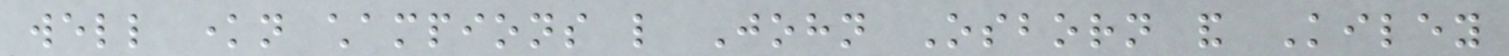well known champions like John Osborn and Kiley
